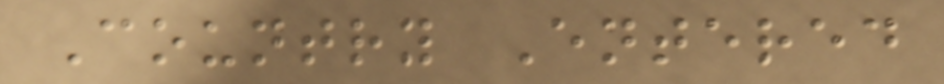Country Entered
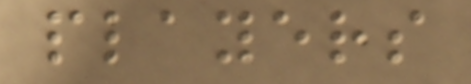players
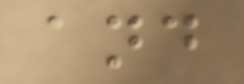and
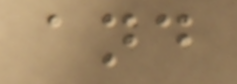and
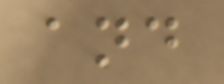and
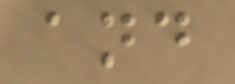and
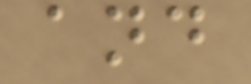and
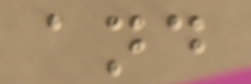and
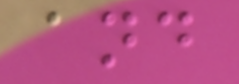and
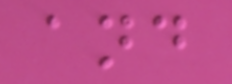and
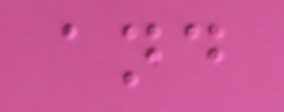and
